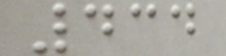434
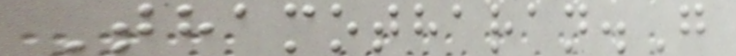Thamotharan.G
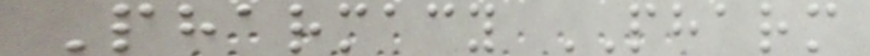Pharmacy PHARM
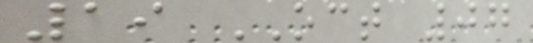19 OCT 07
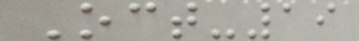Oct-19
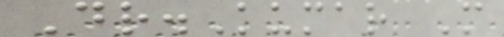Dr.Kumar M
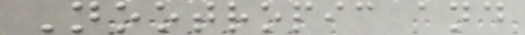Nootropic and
